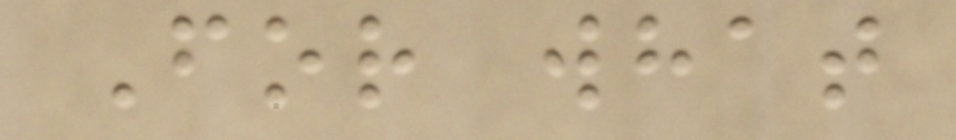For what
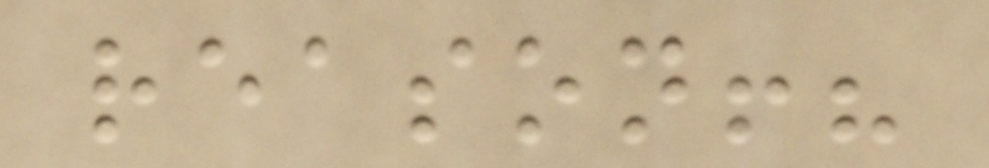reason!?
